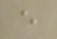e
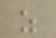z
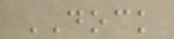DOCK
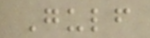Gulf
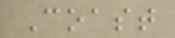Coast
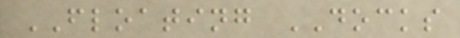FLOATING DOCKS
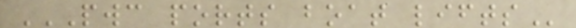PWC PORTS BOAT LIFTS
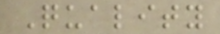Quality
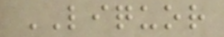LIQUOR
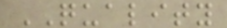QUALITY
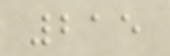215
